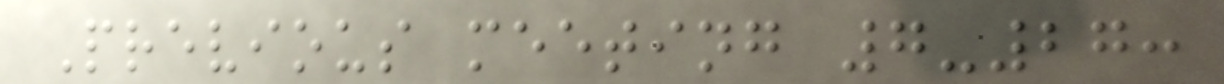Previous meeting 7-27:
